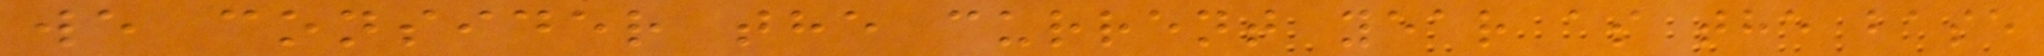we consider the current year as the base
